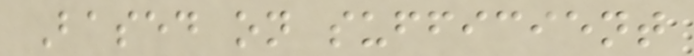Based on sufficient
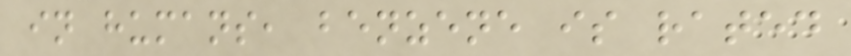in humans, benzene is rated
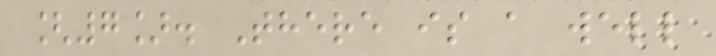[7]. There is a well
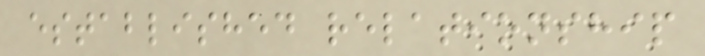established relationship
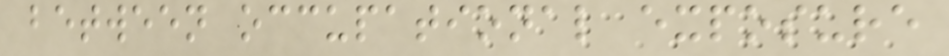between occupational exposure
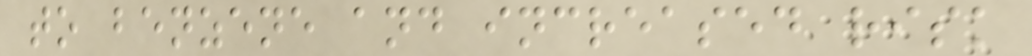to benzene and increased risk
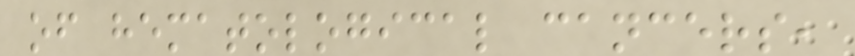of hematological cancers,
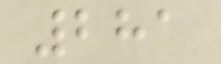281
